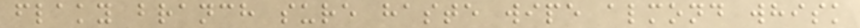flaky branch sure haste wipe almond whisk
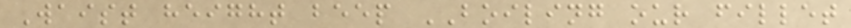Waist height beep BOILING our fillet
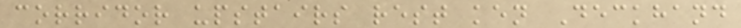corridor upstairs rest ken Deckhand
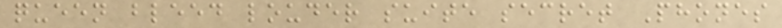queen bleed louder suite secret Phones
